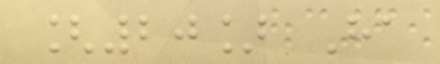[20] Ha
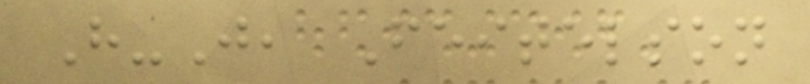H-J, Feitelson
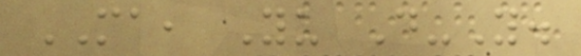MA, Yu D-Y.
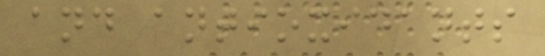and antioxidants
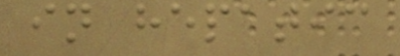in hepatic
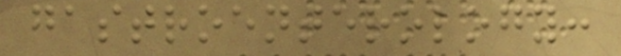gastroenterology:
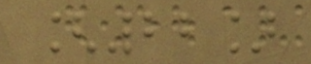[22]
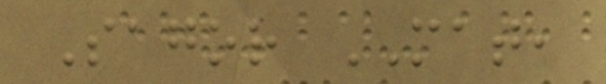Sagor MAT,
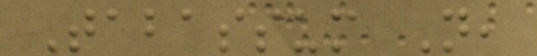Tabassum N,
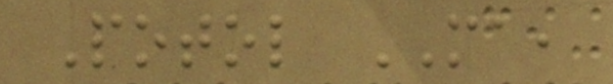Potol MA,
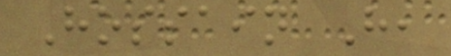Hossain H,
